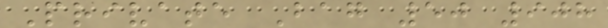Private Bag 50 908
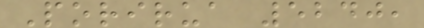Porirua 5240,
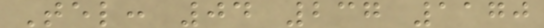Tel: 04 237 1170
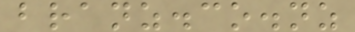branz.co.nz
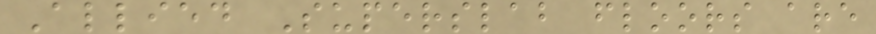Allied Superslab floors are
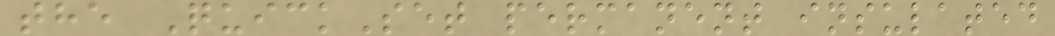the QuickSet permanent insulated
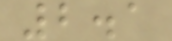2.1
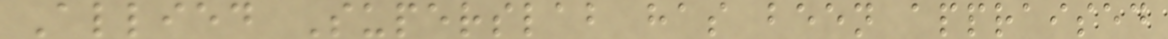Allied Superslab has been appraised
